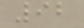92
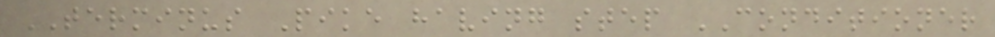TERMINUS Pike having step CONDITIONER
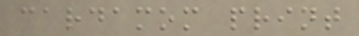cardamom print
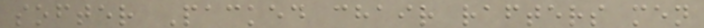softer Packed chair rafters men
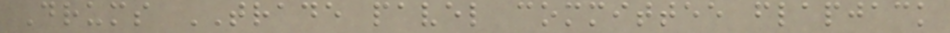Drums TRADE pavel committee flapjack
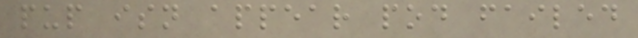pup isn appear pod failed
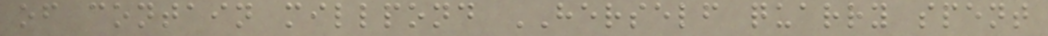of contain millpond HERSELF quarry spent
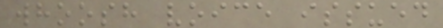whoosh voice issued
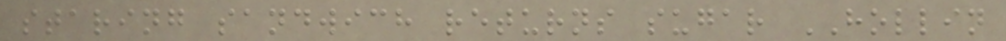staring sandwich returns sugar HOLLIN
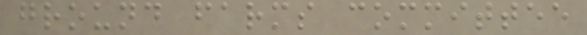ground farms committee
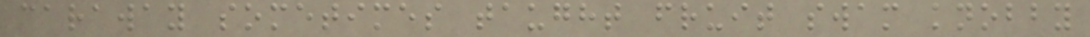caraway sometimes taught fruit swam knobby
